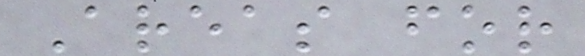Areas for
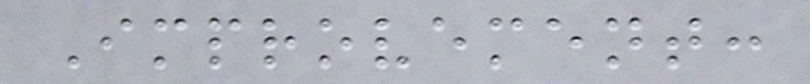Improvement:
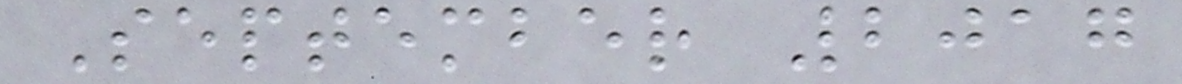September 2017
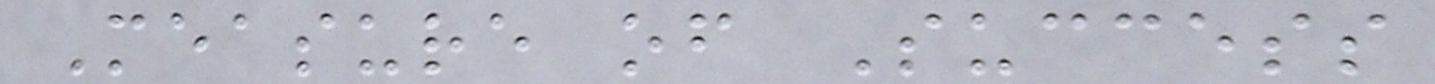Measure of Success
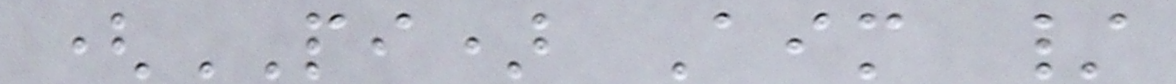(PI) Aim /
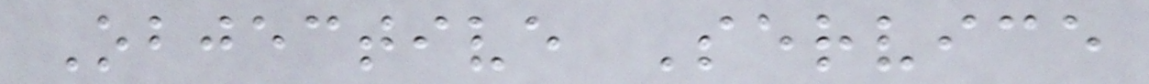Objective Service
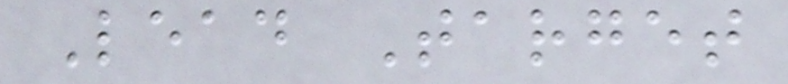Lead Target
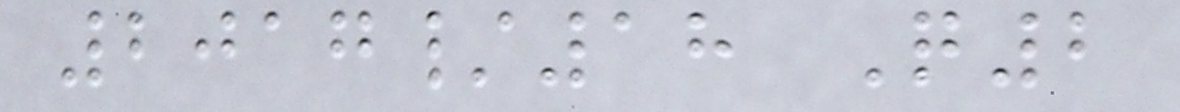2017/18 Q2
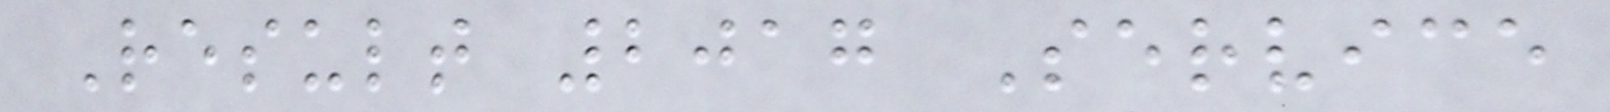Result 2017 Service
